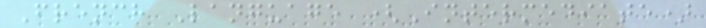French Language (Intermediate)
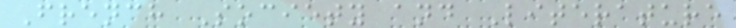French Society and Literature
